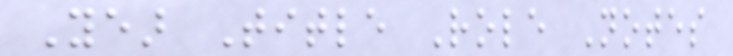Year Title Role Notes
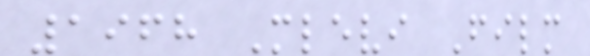1968 Mlevi Film
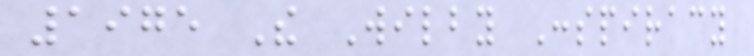1975 The Wilby Conspiracy
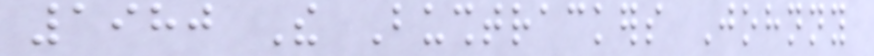1980 The Bushtrackers Johnny
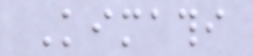Kimathi
